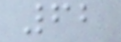62
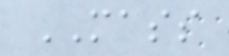MASS
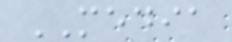MEDIA
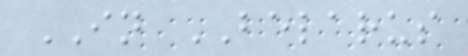IN BELARUS
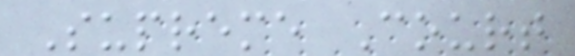Supreme Court
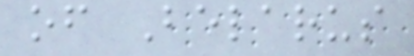of Belarus
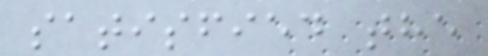satisfied the
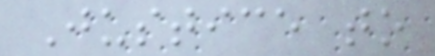Justice to
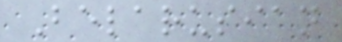Belarusian
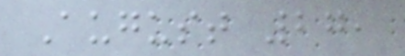August 27,
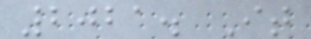2021. It
